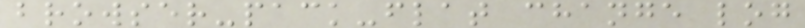browser-pack-flat change log
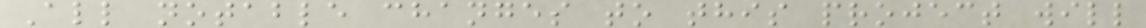All notable changes to this project will
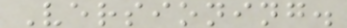Versioning.
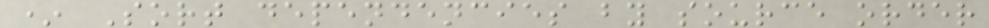* Sort dependencies by source order
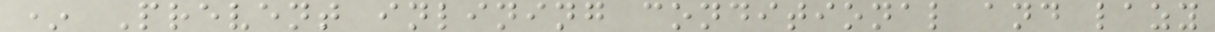* Prevent inlining conditional and lazy
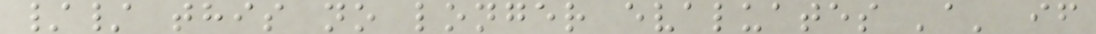// this no longer evaluates 'a' if
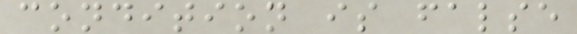condition is false
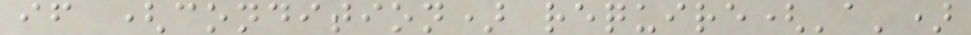if (condition) require('a')
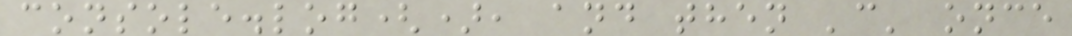console.log(), and then 'c' once
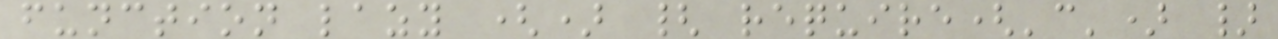function lazy () { require('c') }
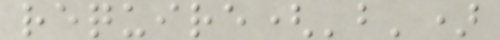require('b')
